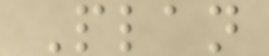Plan
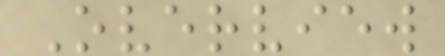Overview
